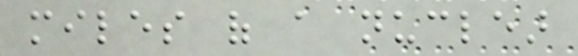miles of a nuclear
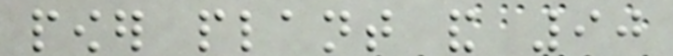power plant and 90
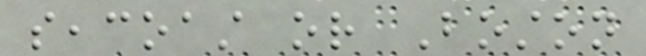seacoast or Boston
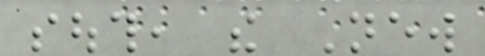south, the New
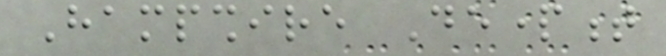Hampshire Department
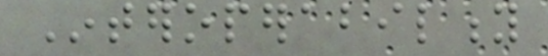Interoperability
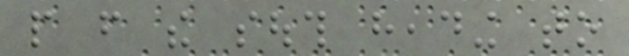people from the south heading to
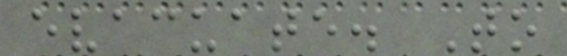evacuate. To
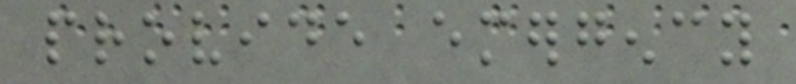provide emergency
